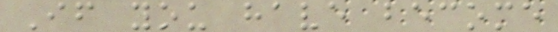If you have become
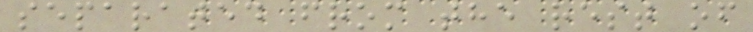separated from the rest of
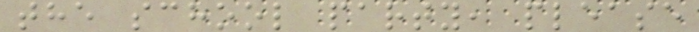the school party, please
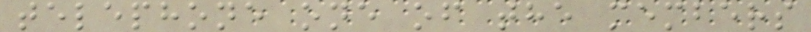telephone one of the members
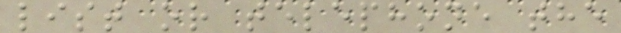list or telephone the
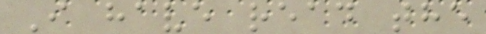I have read the
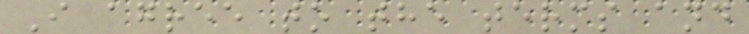I agree to the terms and
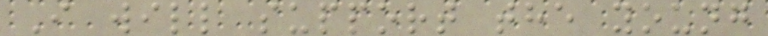I will support the young
